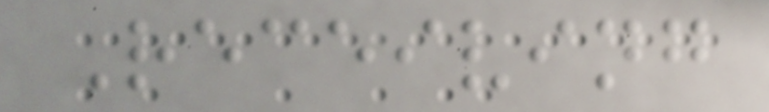Receiving
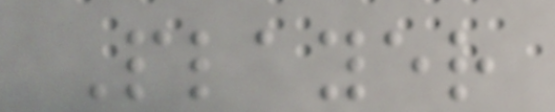Player
